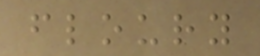floury
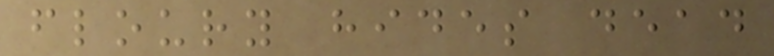floury hides dead
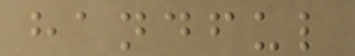handful
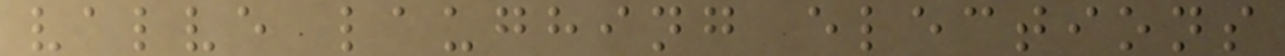valve laughing elections
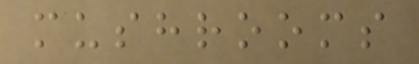mushrooms
